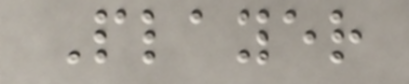Player
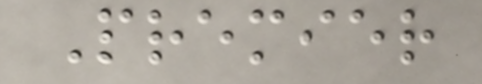Premier
